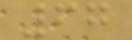67
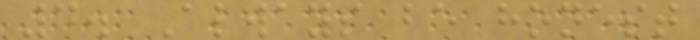4. Always be honest
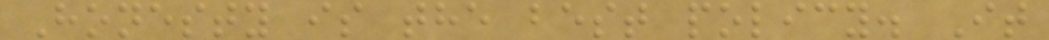Honesty is the best policy. It
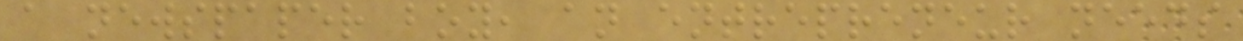a newspaper boy, an entrepreneur needs
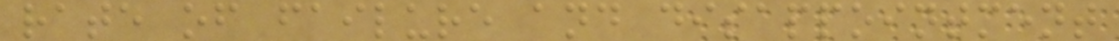rate of failure and disappointment
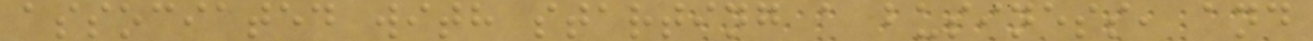associated with starting a business, and
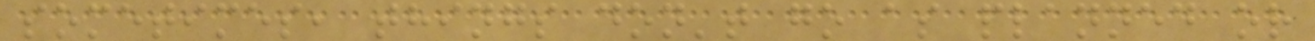sometimes, things don't go as planned or
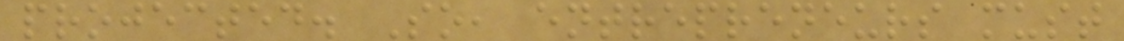projected. So, entrepreneurs must
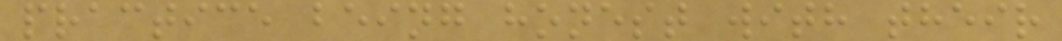practice being honest with their
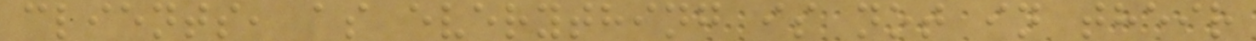clients, as everything is not in their
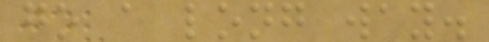go a long way.
